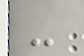-
